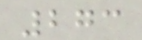273
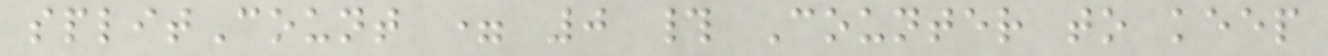splitCount = 0 # Counter to keep
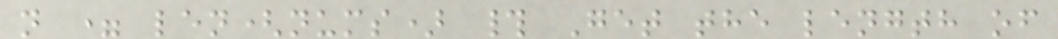n = len(nums) # Get the length of
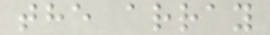the array
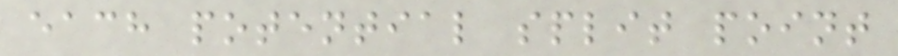each potential split point
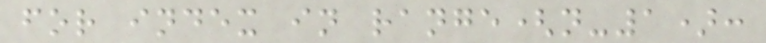for index in range(n-1):
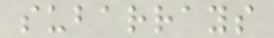subarrays
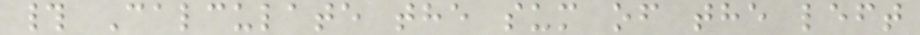# Calculate the sum of the left
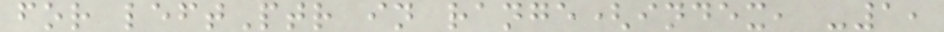for leftPtr in range(index, -1,
